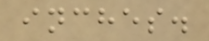inches.
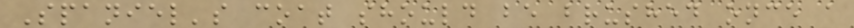Spaniel's coat should be brushed once a
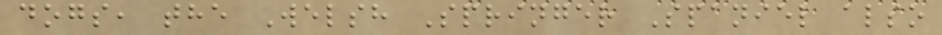dogs, the Welsh Springer Spaniel also
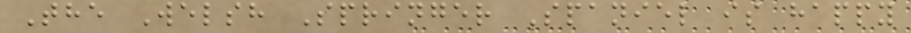The Welsh Springer Spaniel is happy
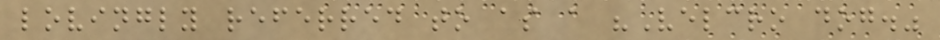lovingly referred to as a "Velcro dog."
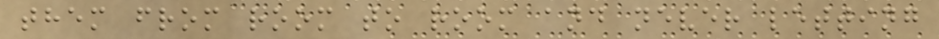them from room to room and never letting
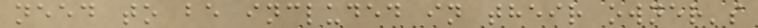need to be included in their owner's
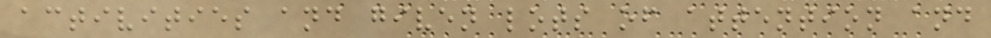activities and given lots of attention and
